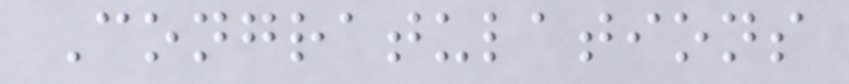Congratulations
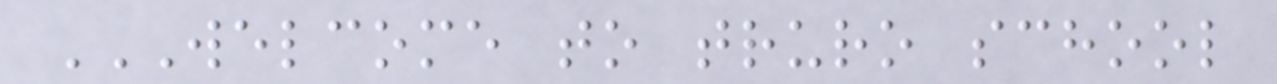WELCOME TO TRURO SCHOOL
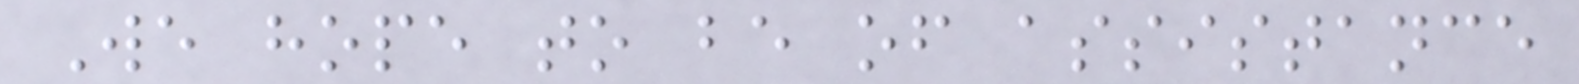We hope to be of assistance
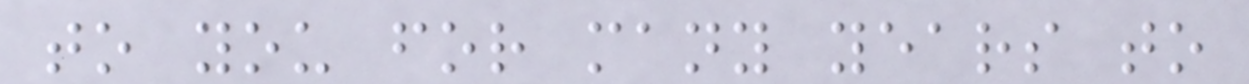to you for many years to
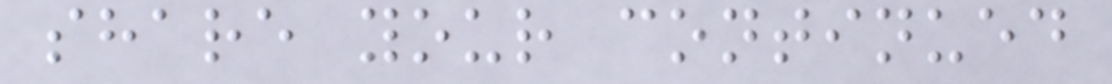share your continued
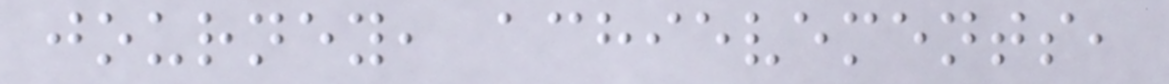journey, achievements,
